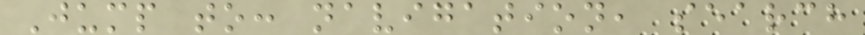Jump to: navigation, search
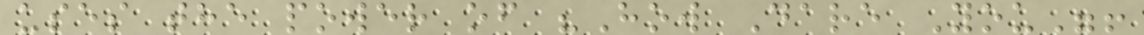uses the power of "How Dare You"!
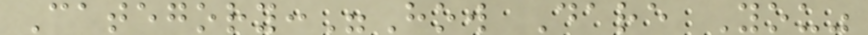Category:"How Dare You"
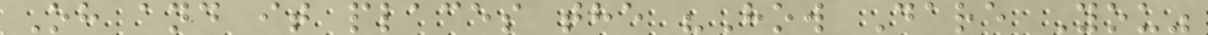Oh and it places the "How Dare You"
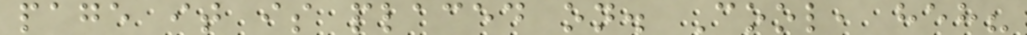page it is placed on. Cool, heh?
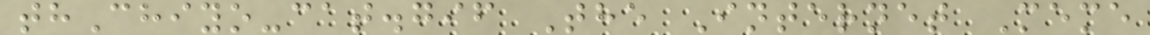thChiyo-cat.gif The Internet Meme
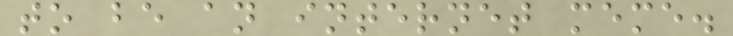to be an internet meme.
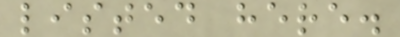listed here.
